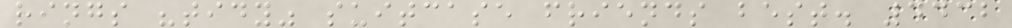rings "tidy" suitcase friends best. 4432
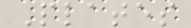Plates
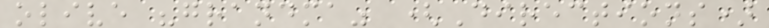olive "grandma" (Directions)
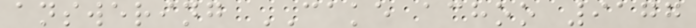answering CAKE achoo 9177
